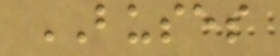BUSES
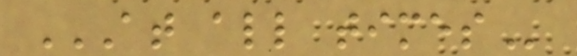AT ALL TIMES
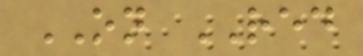ON RED
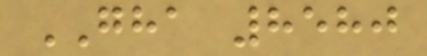GHA 8580
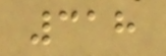318
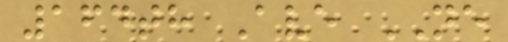164th Ave NE
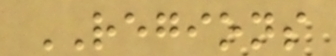REGIONS
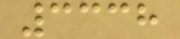3338
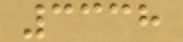3338
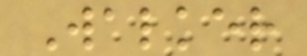Walker
